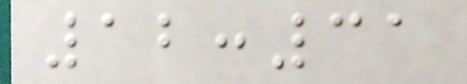12:31
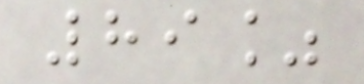89%
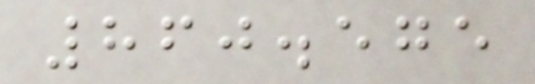860.575
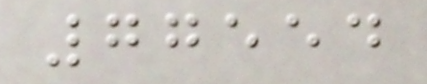77554
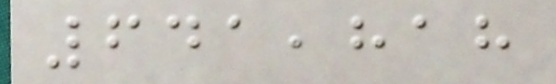641,818
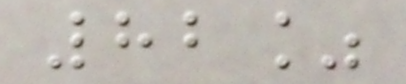82%
